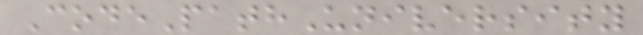CodePathUniversity
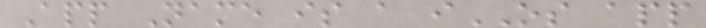App Name is a iOS app
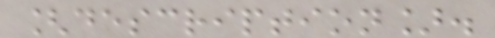[description].
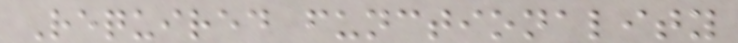Required functionality
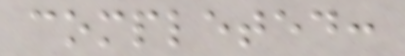completed:
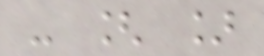- [ ]
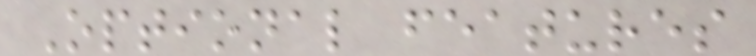Optional features
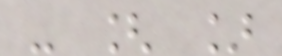- [ ]
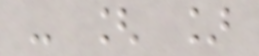- [ ]
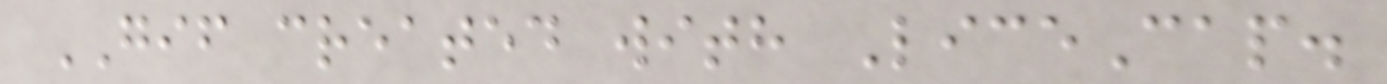GIF created with LiceCap.
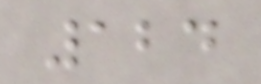124
